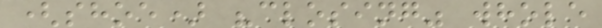(shoe) "closing" whole
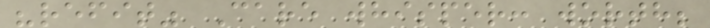"refit" Care whisper: worth;
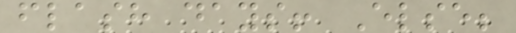flash days! Else;
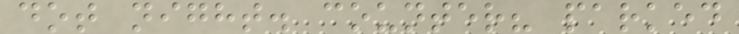dot night. counter? parked
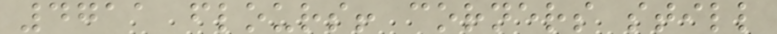4711 flours! corners still
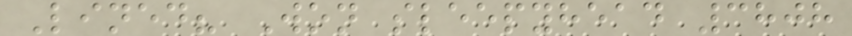Lined? Won sleepyhead 3808
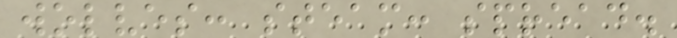wolves: steam: spread.
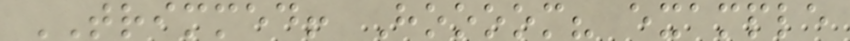TRIMMED! Hoooom? example
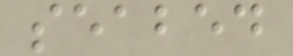seabed
